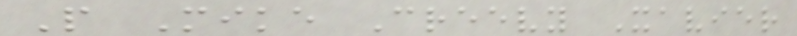P Mike Creevy Xavier
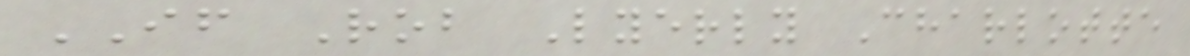IF Rob Lyerly Charlotte
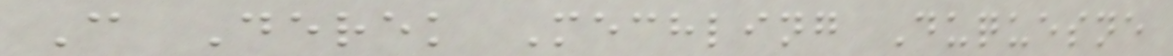C Derek Mechling Duquesne
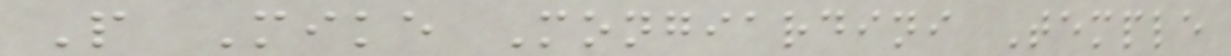P Mike Mongiardini Temple
